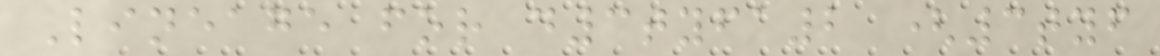Lineage for d3tyfa2 (3tyf
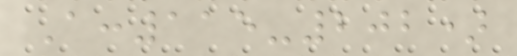A:115-202)
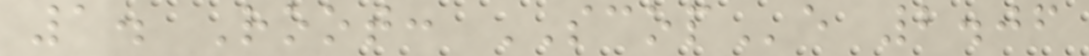1. Root: SCOPe 2.06
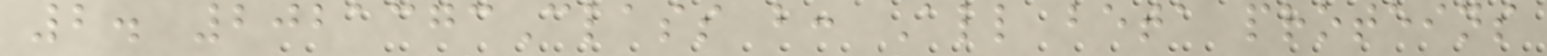2. 2021373Class b: All beta proteins
